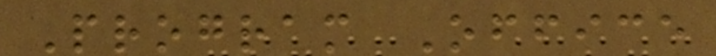Program Office
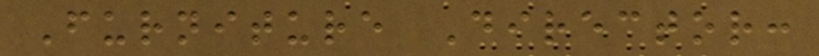Furniture Director:
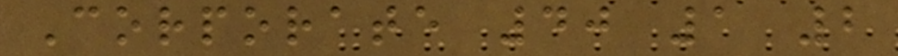Corporate 40 1 2
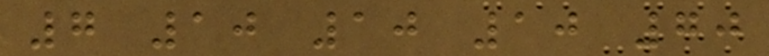7 10 10 10 70
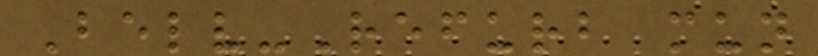Belv-Refurb mun
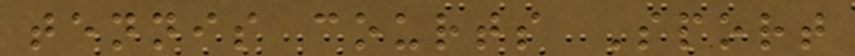tennis courts Sport
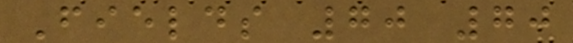Fields 70 70
